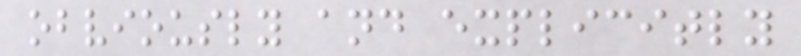obviously and explicitly
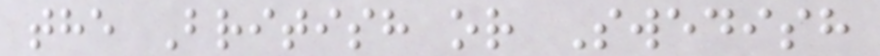the British or Swedish
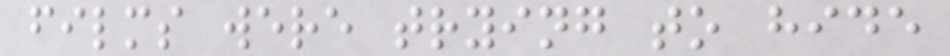films were trying to hide
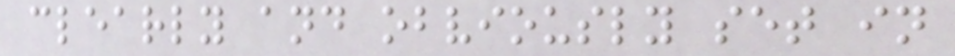clearly and obviously set in
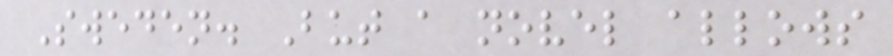Sweden. But a novel allows
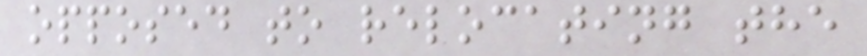opposed to relocating the
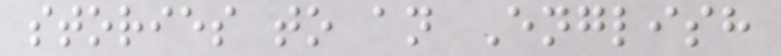stories to an English
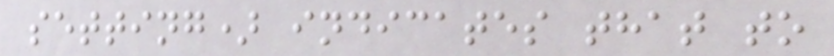setting) indicates that to
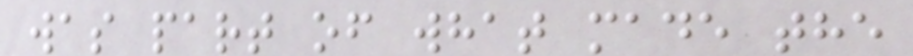was part of what made the
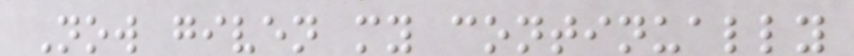Now given my continually
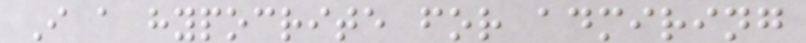I a hypocrite for admiring
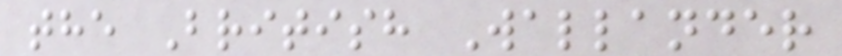the British Wallander
